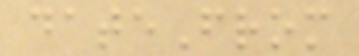dateFrom
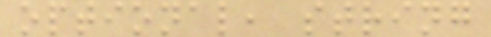optional, string
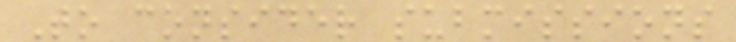To consider submissions
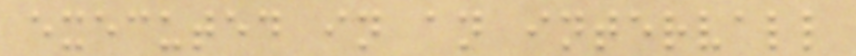executed in an intervall
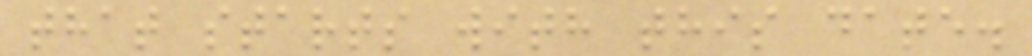that starts with this date.
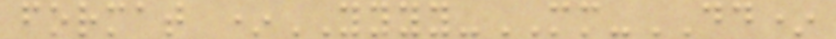format *YYYY-MM-DD*
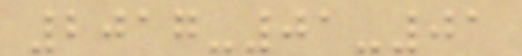2017-01-01
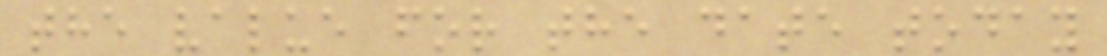the value for the date today
